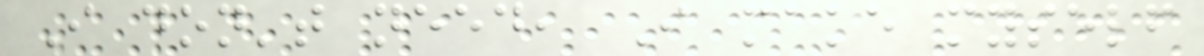I don't need, I make myself
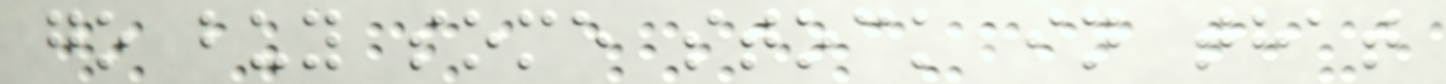go buy some stock in that
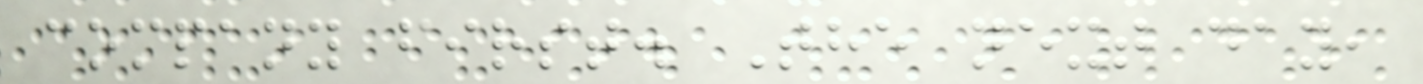company first. The next day,
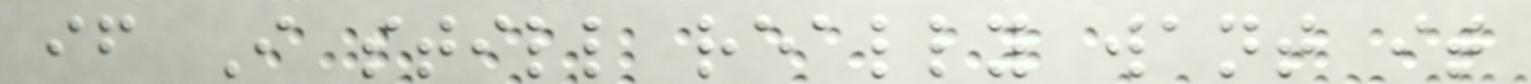if I still really want it
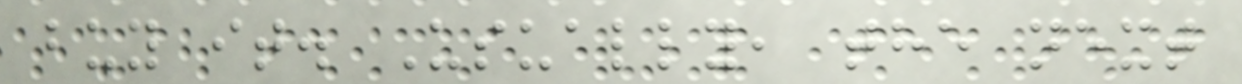buy it. Usually, the next
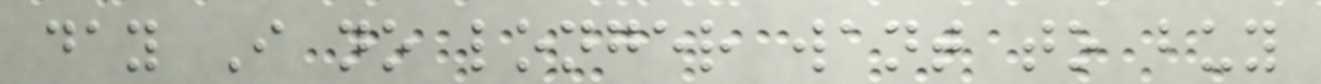day I no longer want to buy
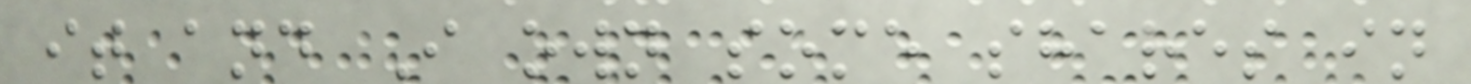it and I own some shares in
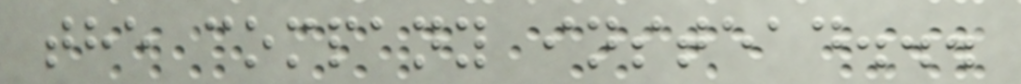the company instead...
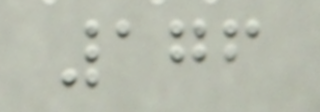176
